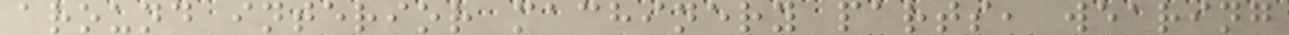around interior machinery parts, wearing
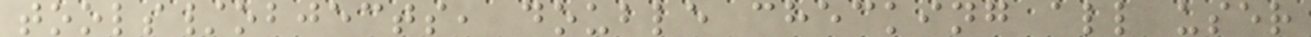tools/objects, double checking all user
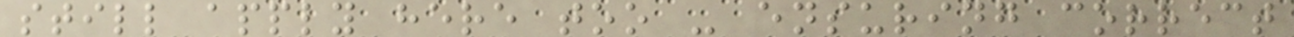still apply here too - ensuring correct
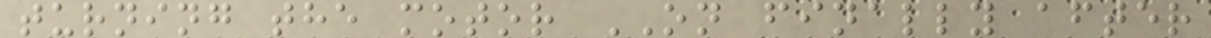turning the motor ON finally after
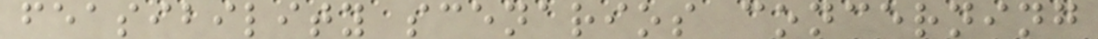feasibility scenarios concerning
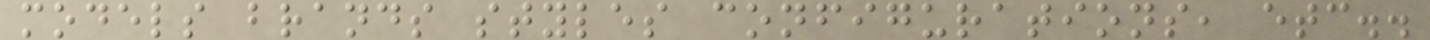models brands styles configurations, etc..
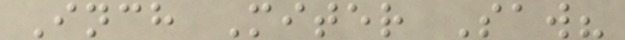Inch Miter Saw?
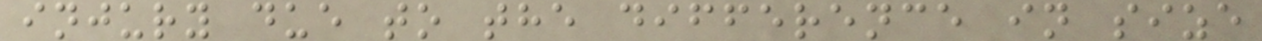injury due to the difference in size
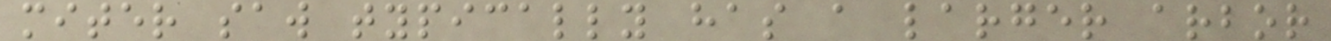miter saw typically has a larger arbor
